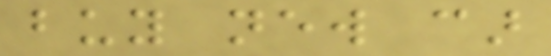buy new car
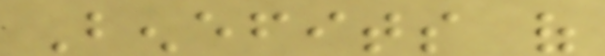Benefits of
